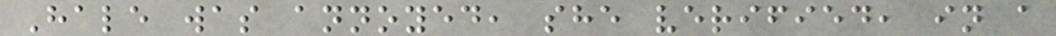Hale was annoyed, she verified, in a
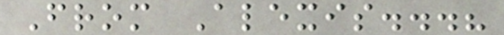From Alexis...?
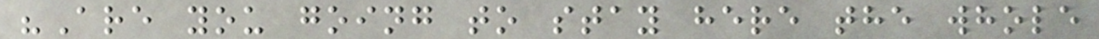"Are you going to stay here the whole
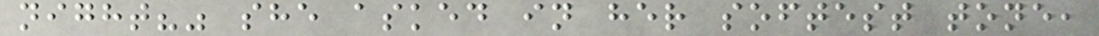night?" she asked in her softest tone,
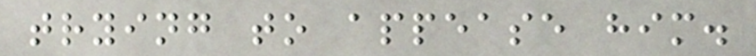trying to appease him.
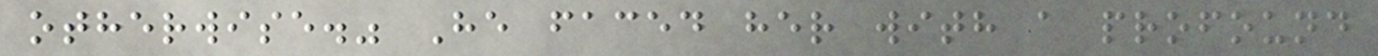otherwise." He faced her with a profound
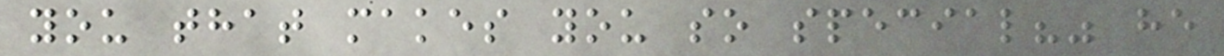you that makes you so special?" he
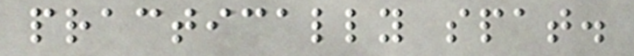practically spat.
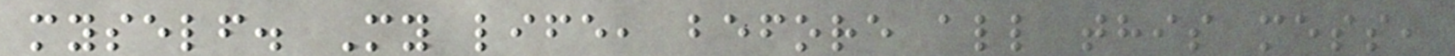myself. My life, before all this mess,
